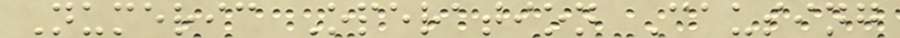Numeric Operation Causing
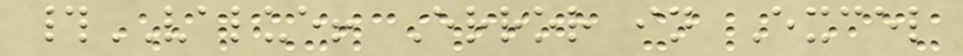#VALUE! Error in Excel
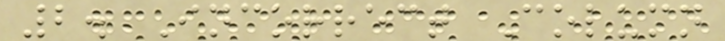2. Incorrect Column
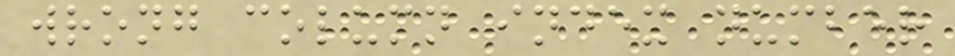wrong column index number
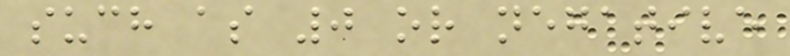such as 0 or negative
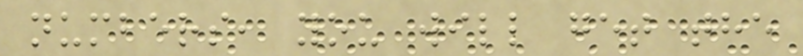numbers, you will get the
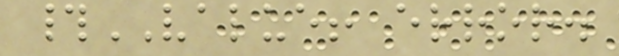#VALUE! error.
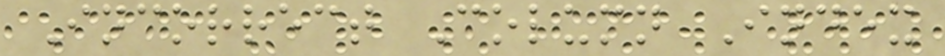Incorrect Column Index
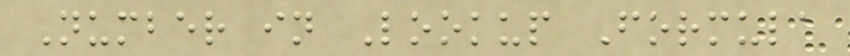Number in Lookup Formula
